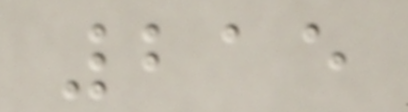215
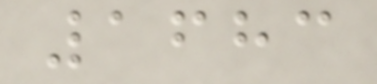1683
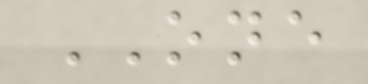ONE
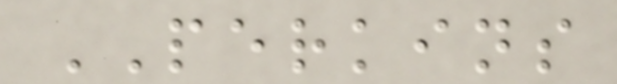PERKINS
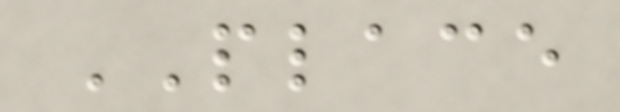PLACE
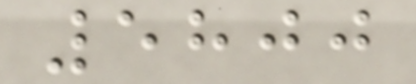5800
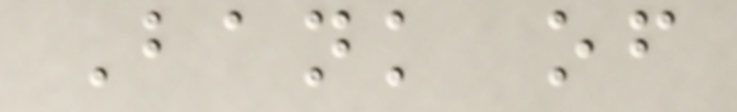Bank of
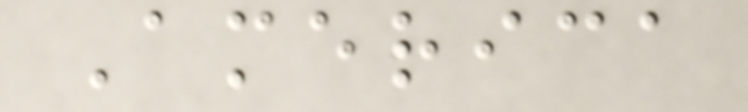America
